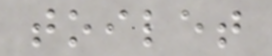toilet
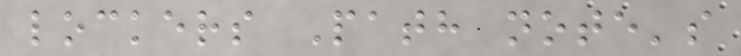lockers Path note's
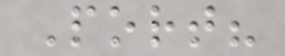Port?
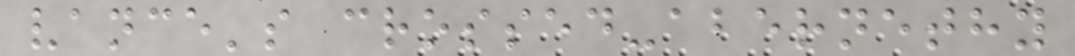vance's crossed-abernethy
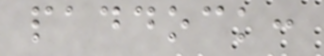paddock:
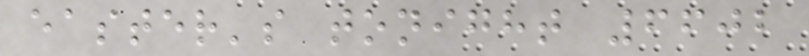easter's tonight 6602
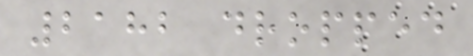2182 dropped
